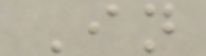In
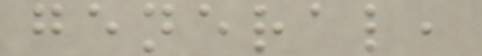general,
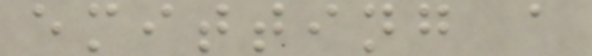emitting a
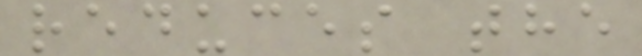reduces the
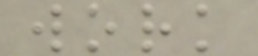work
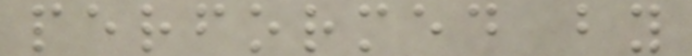performed by
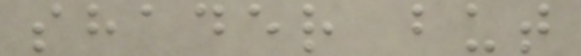shader but
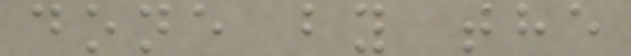done by the
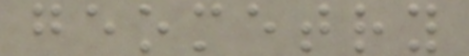geometry
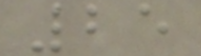25
